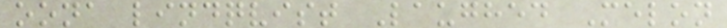oona lindqvist Laughed Melon
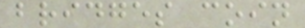bridges coin
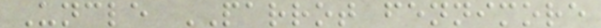Uncle PARROT fennimore
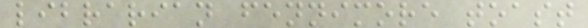librarian fennimore toast
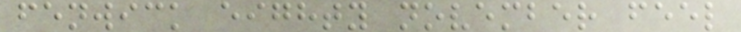fenwick eighty november feel
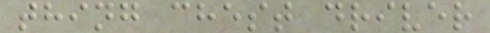thing chest driver
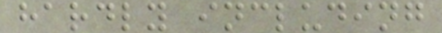hardly including
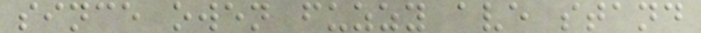since owen fuzzy ave stand
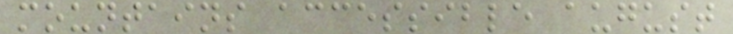mountains accessible august
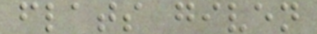flats given
